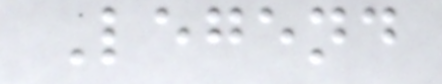Legend
